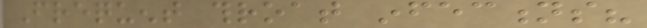Frequent throat infections?
